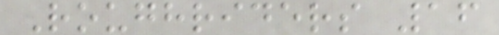Roughriders 16
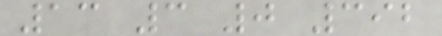13 3 0 392
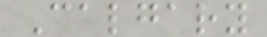Calgary
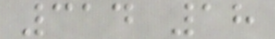314 18
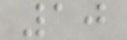10
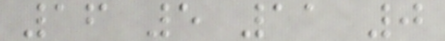16 5 11 0
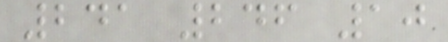241 246 10
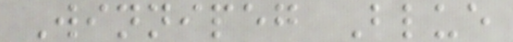Winnipeg Blue
